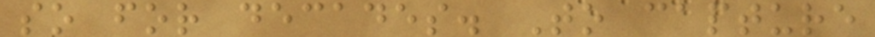so for decades. To capture
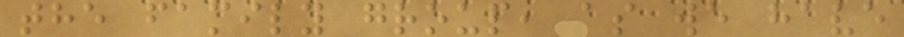the family group, as we have
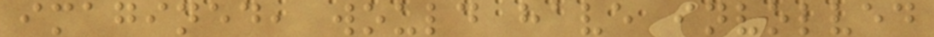imagined, would have involved
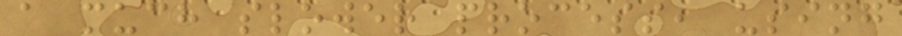a much slower process, using
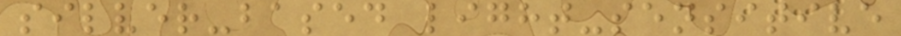silver-based light-sensitive
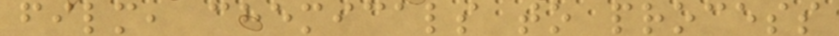film, chemicals to process
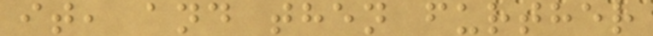it, and then further
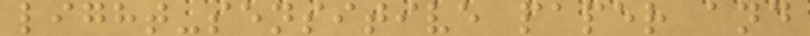light-sensitive paper and
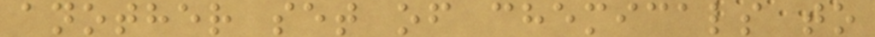another set of chemicals to
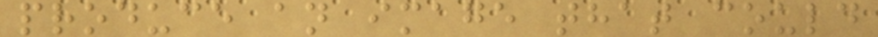produce an image that could
